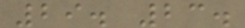29. 23.
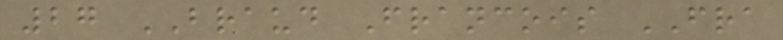27 BRAUD Francois FRA
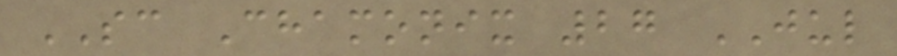SC Chamonix 27 JUL
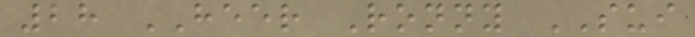28 HEER Ronny SUI
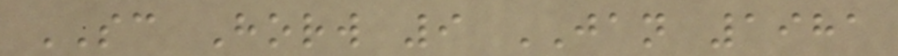SC Horw 9 JAN 1981
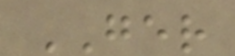GER
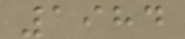1984
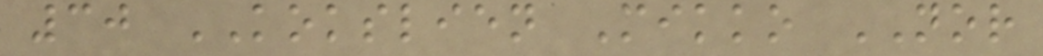30 KOKSLIEN Mikko NOR
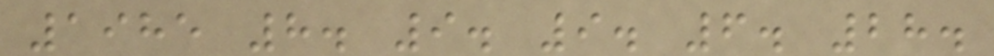1985 8. 9. 9. 6. 28.
